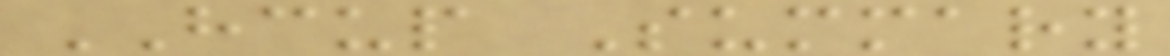HCUP Summary
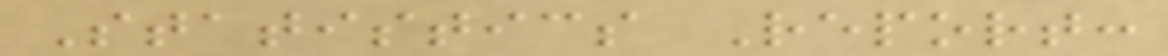Statistics Report:
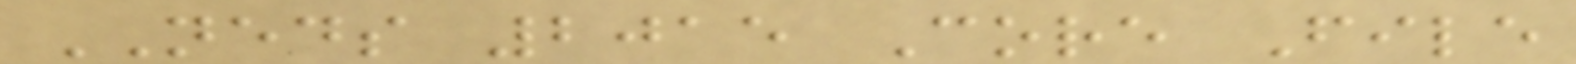NEDS 2015 Core File
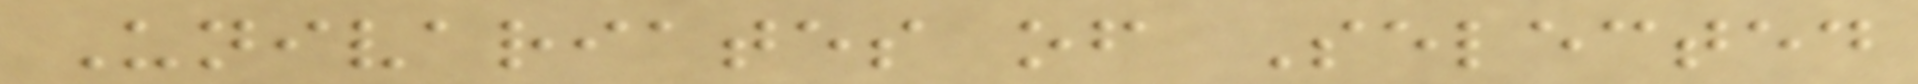Univariates of Selected
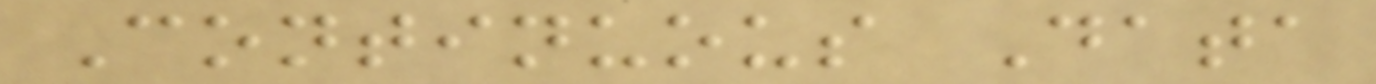Continuous Data
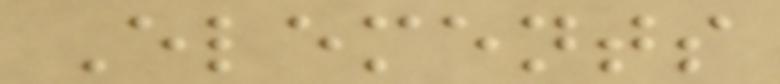Elements
